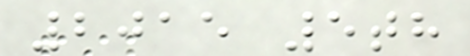2015 5th
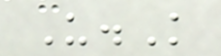U.K
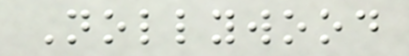Nollywood
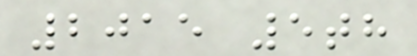2015 5th
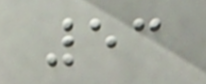53
